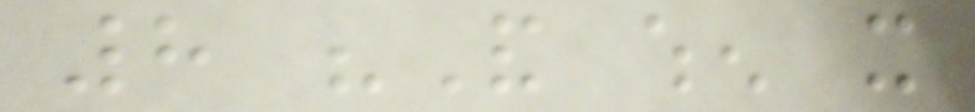8 "And when it
